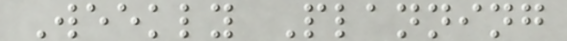Weekly Planning
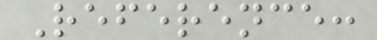Reference:
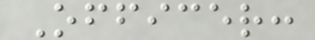Officer:
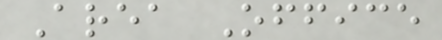Area Office
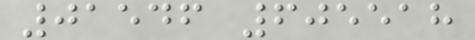01546 605518
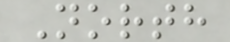North
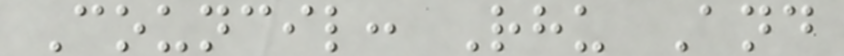Council: Rhu And
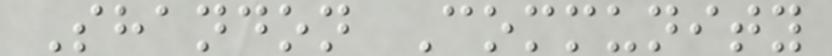Shandon Community
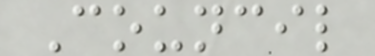Council
